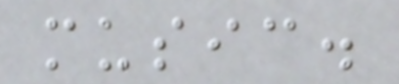music.
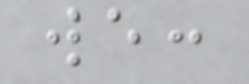we:
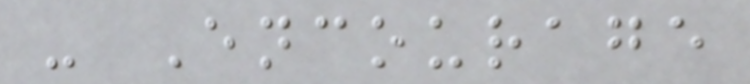- Encourage
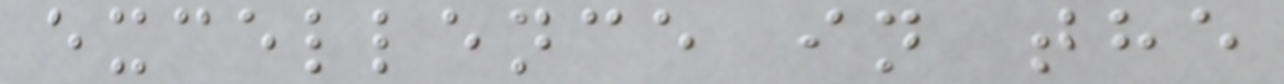excellence in the
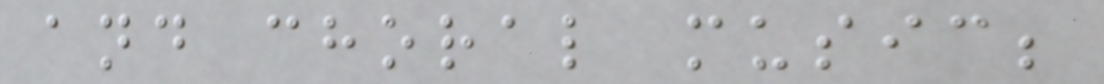and choral music;
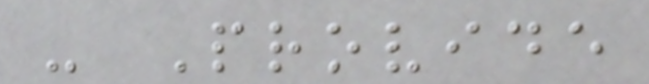- Provide
